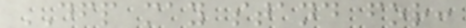DFP may stand for:
